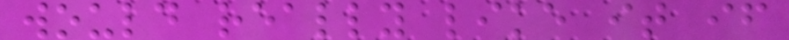would really like it if
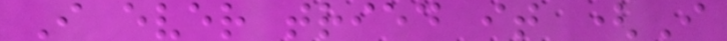I ever tried it (I
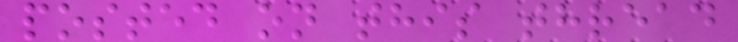posted on this thread
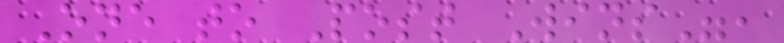One to Post Wins",
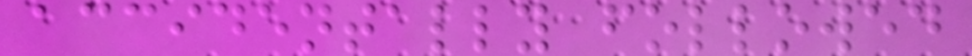accidentally followed
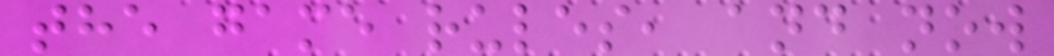the game rules, and now
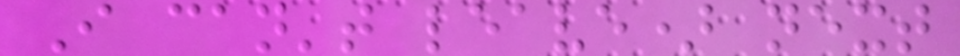I can't leave) next
